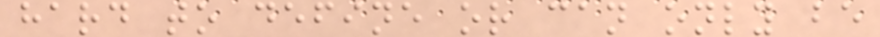hard to define or can only be
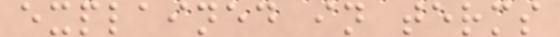explained in terms
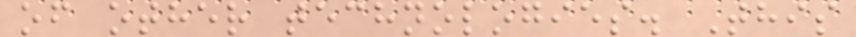of other technologies. This
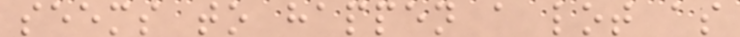seems to happen a lot as
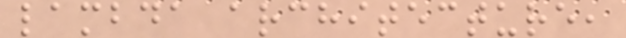lambda architecture,
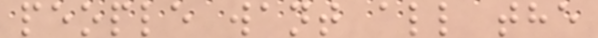people want all the
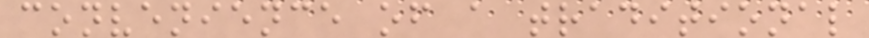convenience of a traditional
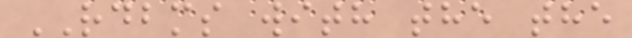RDBMS with the the
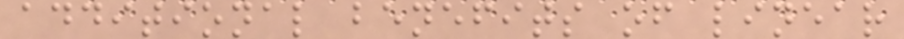additional benefits of linear
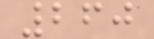260
